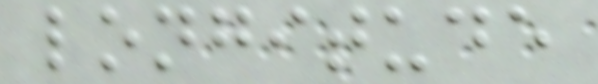longitude
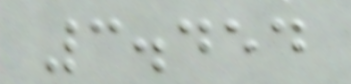3.454
